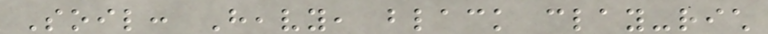Soil: Heavy, black clay-rich
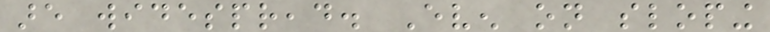are widespread. Even on sloping
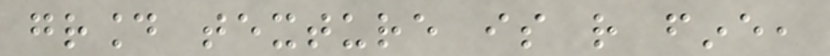ground texture is rather fine,
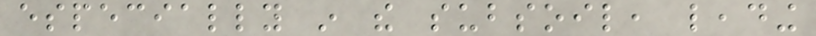especially in the subsoil, leading
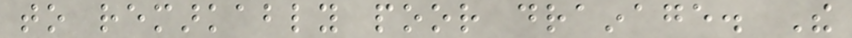to remarkably poor drainage. The
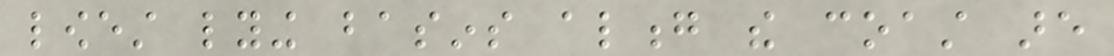lowest lying basins along the coast are
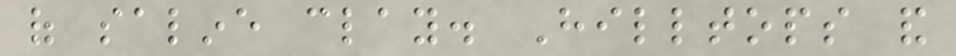of saline clay. Hilltops and
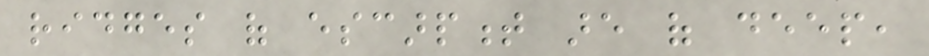ridges of escarpment are of deep,
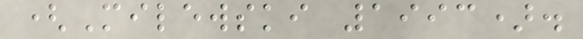(Milewski 1993).
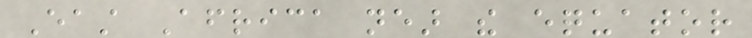East Africa near the equator
